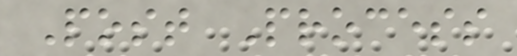Post Process
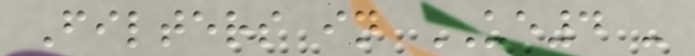Filters in UE4 -
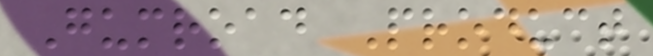Gumroad Product
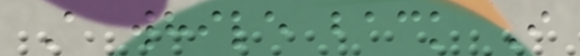A while back I
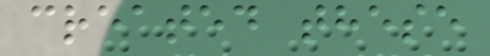created these
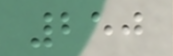250
